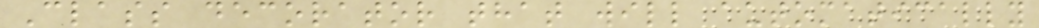Class decorator that will automatically
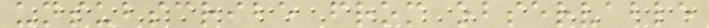unsubscribe from observable
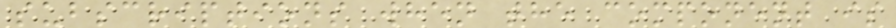subscriptions when the component is
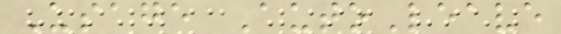Usage AutoLeave
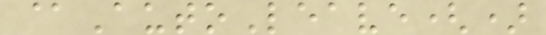@AutoLeave()
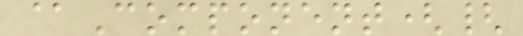@Component({
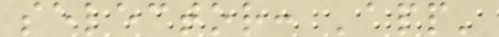selector: 'app'
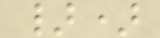})
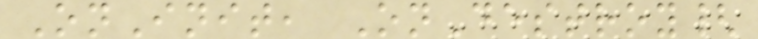OnInit, OnDestroy{
